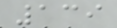139
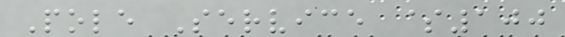Pole Service $100
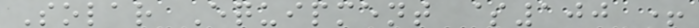Solar Equipment $100 +
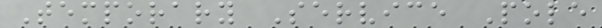Temporary Service Pole
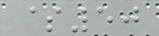$50
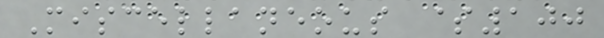Miscellaneous $100
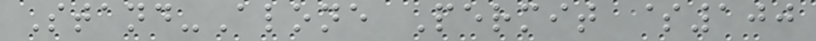Stand-Alone Permit $100
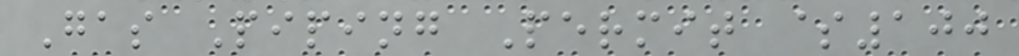Gas Piping Permit $100
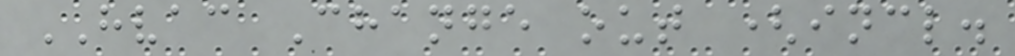HVAC Change out (incl.
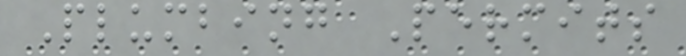Plumbing Permits
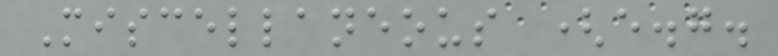Miscellaneous (e.g.
